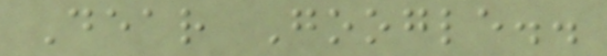Dear Google..
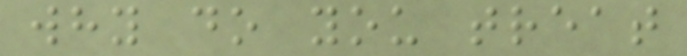why do you treat
